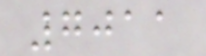7011
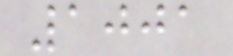1001
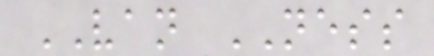VAN NESS
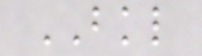BKL
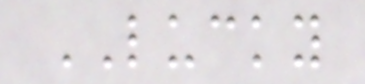LUCKY
